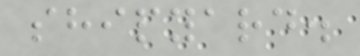shipyard.
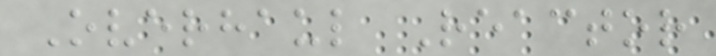Overhaul Reactor
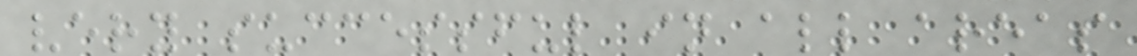very successful in all areas
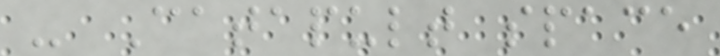- Catapult space
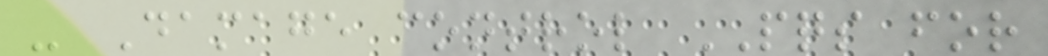- Damage control PQS for
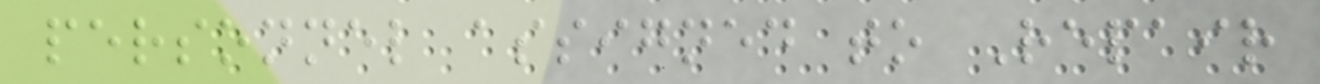personnel assigned to Repair
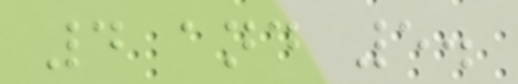4 and 5.
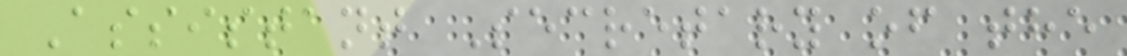Assistant Secretary of the
